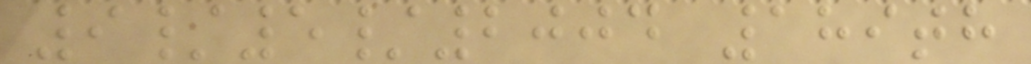9/5/2004 189th
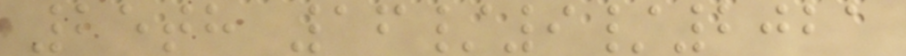25th 16/9/2021
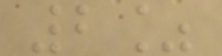2%
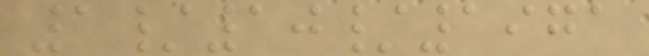1/10/1971
